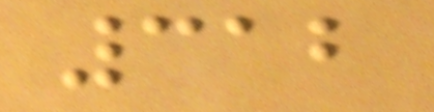312
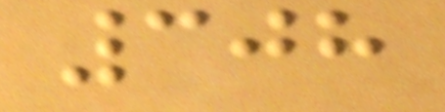308
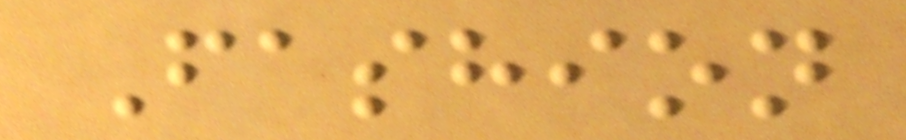Fashion
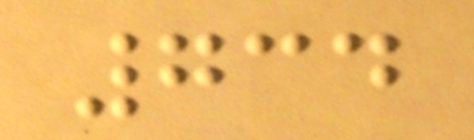734
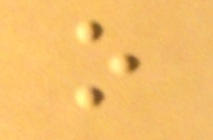o
